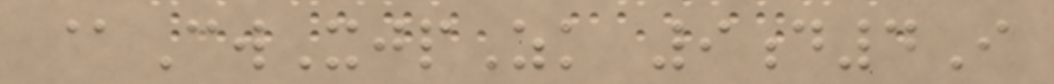@CwXjpZk 9d4I
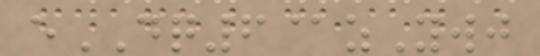eDQ6@zYwj
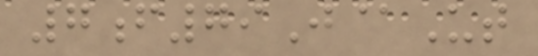7f79J@Ut
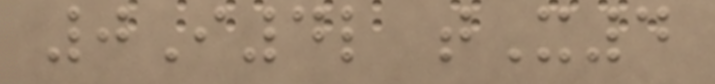0I4l tX4
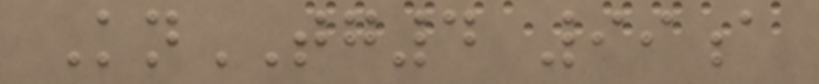KnTG4 99a
